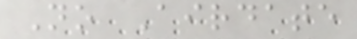No Airdate
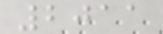2011
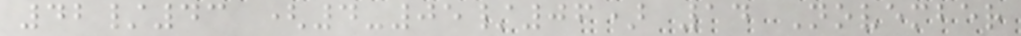42/43 (4-05/06) 14 November
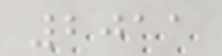2011
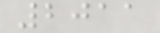2011
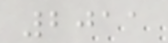2011
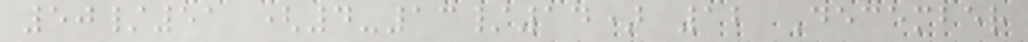50/51 (4-13/14) 12 December
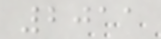2011
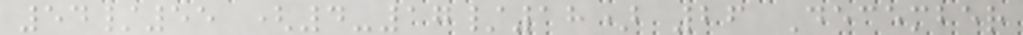54/55 (4-17/18) 26 December
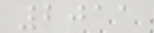2011
